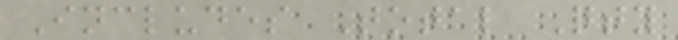Includes Total Qty
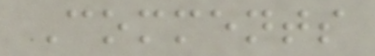Comments
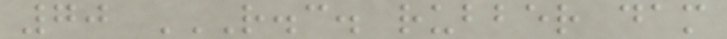70 R.C. RUBBER DAM
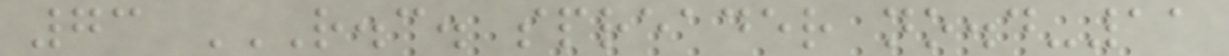73 R.C. SPREADER NO.D-11
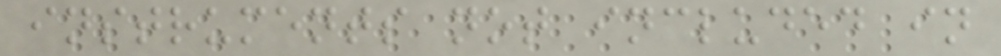instruments not included in
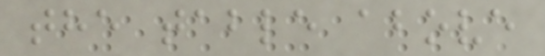the table above
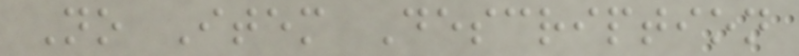No Item Description
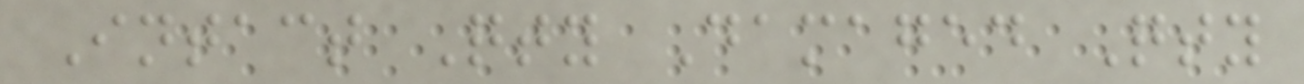Intact Qty Damaged Qty
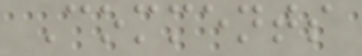Comments
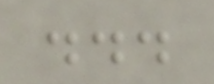...
